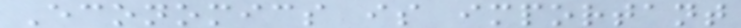Economics is important
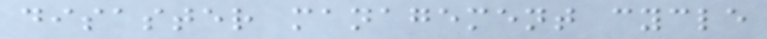disaster management cycle
